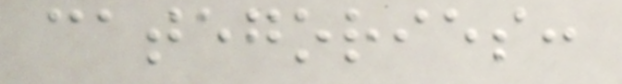categories:
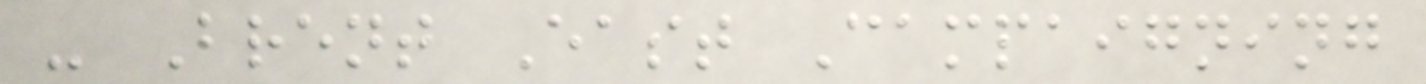- Brent East Campaigning
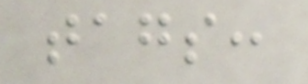tags:
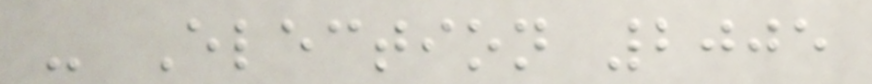- Election 2005
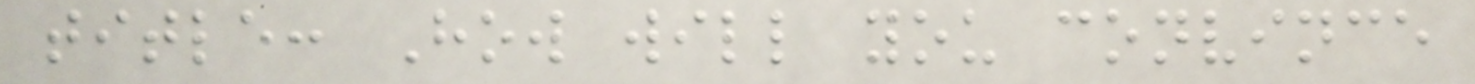title: How will you convince
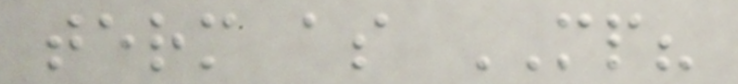term as MP?
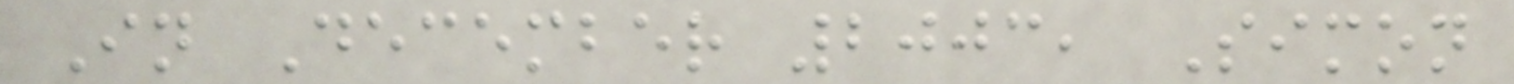In December 2003, Simon
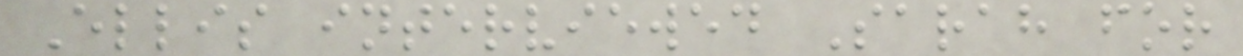Ellis interviewed Sarah for
